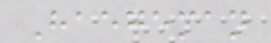Haegeman
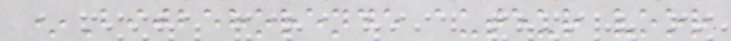*Bijbehorende auteur voor
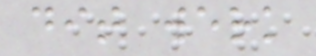dit werk
